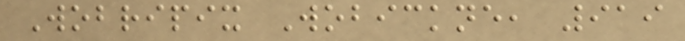Wobripix Wobickne, 919
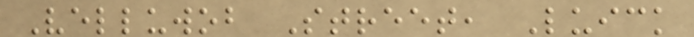Velluwob Street, Luick
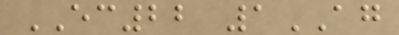EC22 1AG
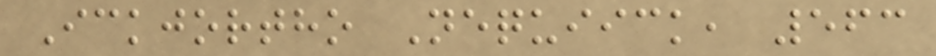Ickjortho Nequiick, 563
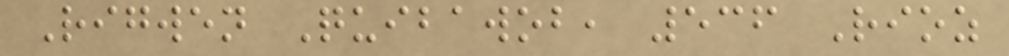Rigwen Quibawob, 536 Rioz
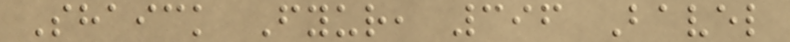Shaick Fyur, 396 Bavel
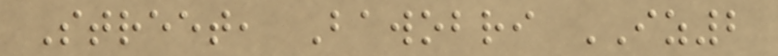Street, Bawobri IZ2
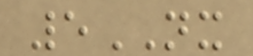5NX
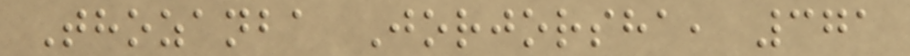Thozanba Jorjorsha, 371
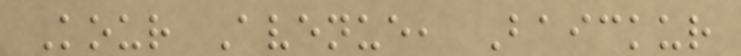Kour Avenue, Baickur
